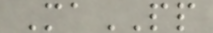MaPP
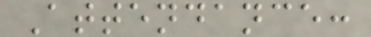Attendance:
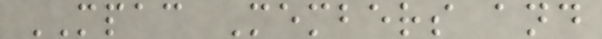MPAC Members and
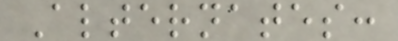Alternates:
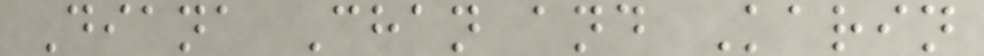Diana Chan and Karin
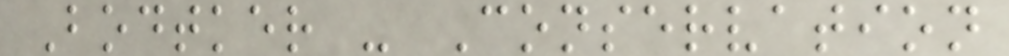Bodtker - Conservation
